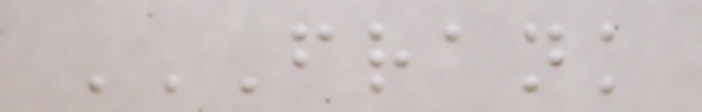FRANK
